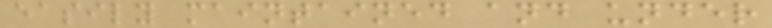easily maintained and under
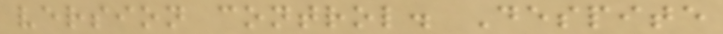version control. Despite
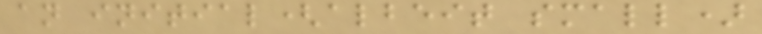an initial(albeit small)
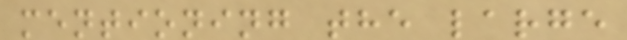mentioning the large
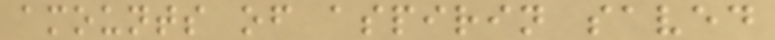amounts of aspirin saved
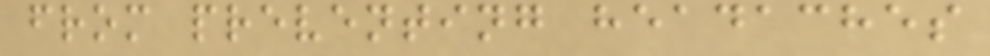from preventing headaches
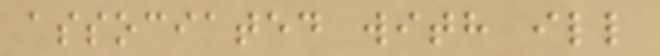associated with ill
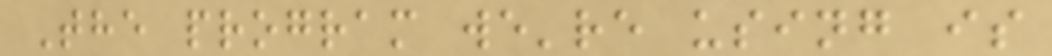The program we're using is
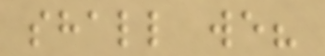shall we?
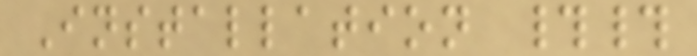Installation ##
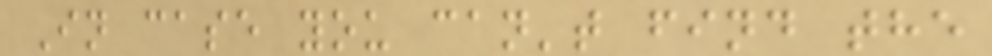In case you can't find the
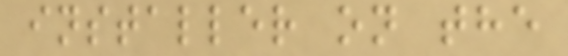installer on the
